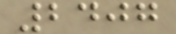2407
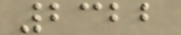2322
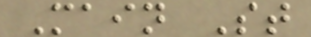Main St
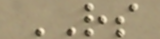RS
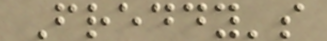Freddy's
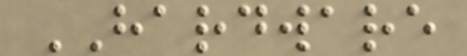HARDWARE
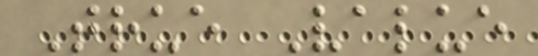True Value
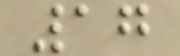17
